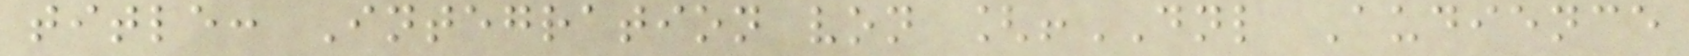title: Integration von [!DNL Audience
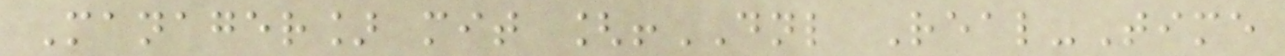Manager] mit [!DNL Real-Time
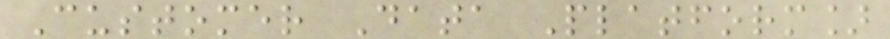Customer Data Platform]
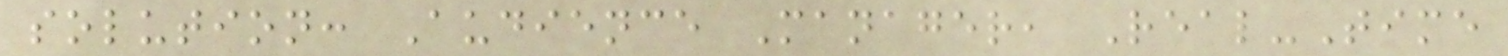solution: Audience Manager, Real-Time
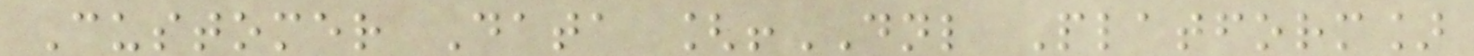Customer Data [!DNL Platform]
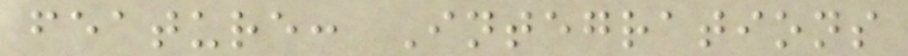feature: Integrations
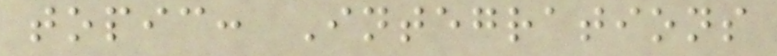topic: Integrations
